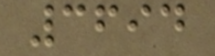3694
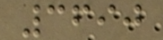3690
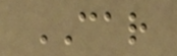CAR
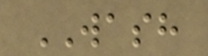WASH
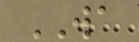WA
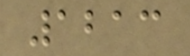1213
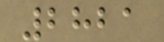2821
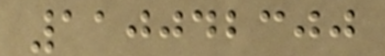110042300
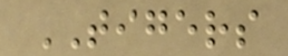TIGERS
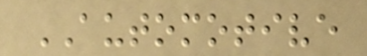AUTOMOTIVE
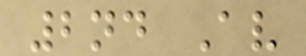2nd Av
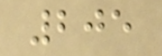205
